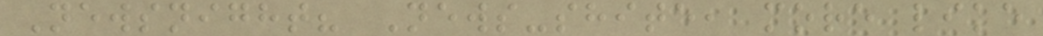Newsnight? News-shite, more like
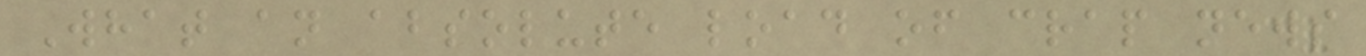What an absolute load of crap news
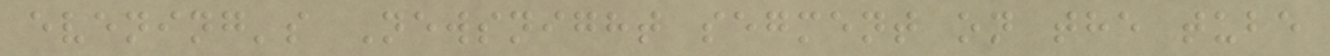evening's Newsnight segment on the tube
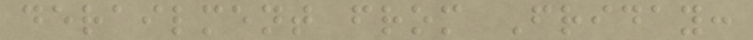derailment from Friday:
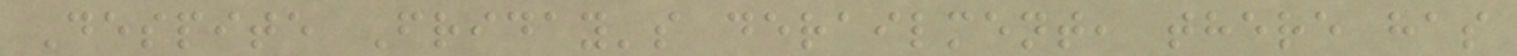Despite Friday's derailment, there has
